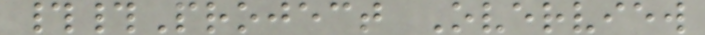##Project Overview
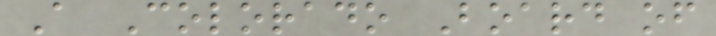A Colorado Board of
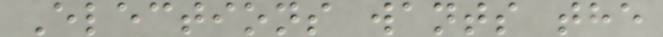Elections wants the
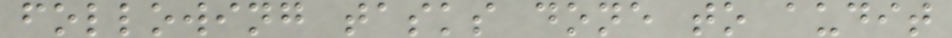following tasks done to audit
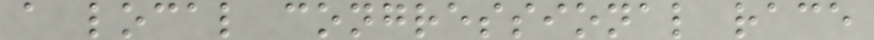a local congressional race
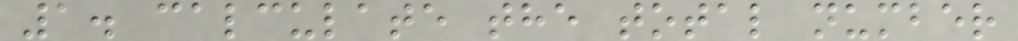1. calculate the total number
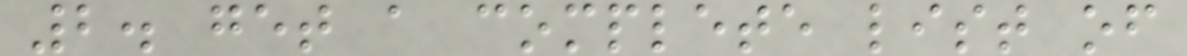2. get a complete list of
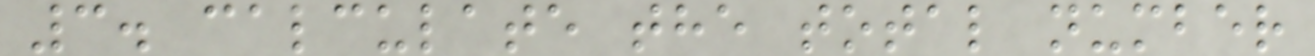3. calculate the total number
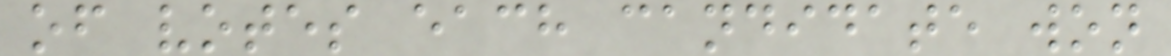of votes each candidate won
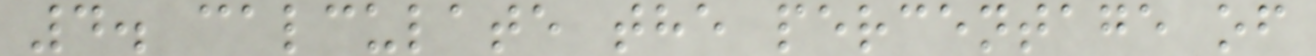4. calculate the percentage of
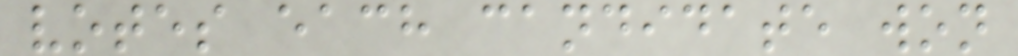votes each candidate won
